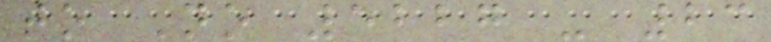to No 5227 - 23
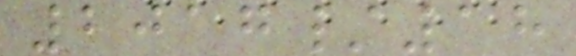2017/18
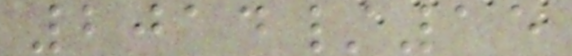2014/15
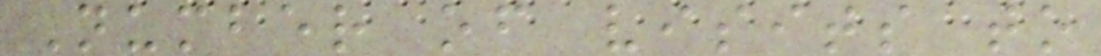Number of visits to
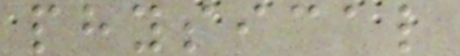physical
